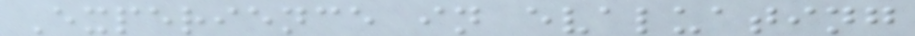Experience in evaluating
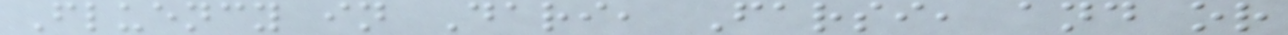Fluency in Dari, Farsi, and or
